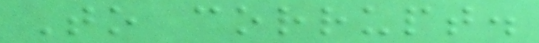To corrupt.
